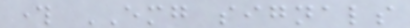through EMG signals
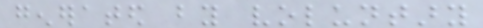generated by voluntary
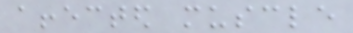affected muscle
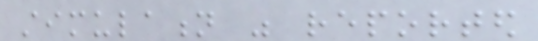stimulation was reported
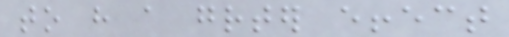to have a greater effect
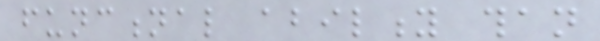functional ability than
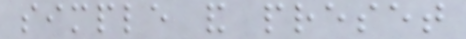simple and preset
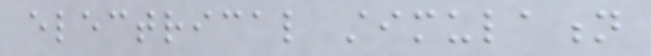electrical stimulation
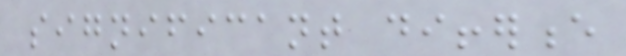significant difference
